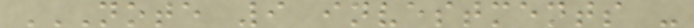NOTE 9 INVESTMENTS -
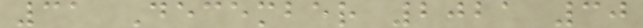31 December 2021 30
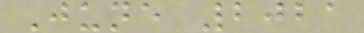June 2021
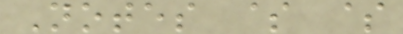Notes $ $
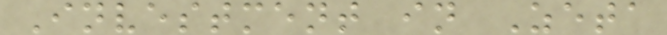Investment in Zeta
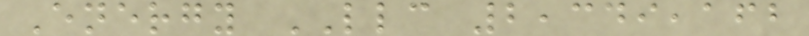Energy LLC 2,349,162
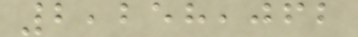2,258,062
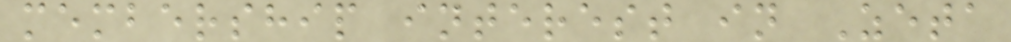membership interest in Zeta
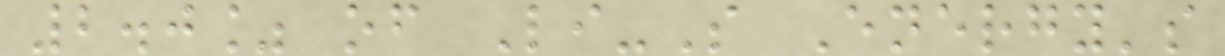2.0% of Li-S Energy's
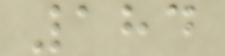184
